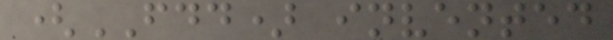(FDD) invented
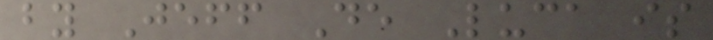by Jeff De Luca is
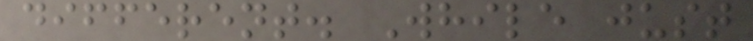different. While just
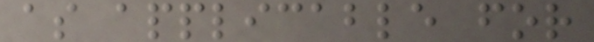as applicable for
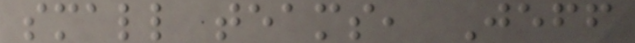small teams, Jeff
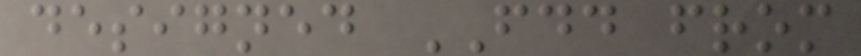designed FDD from
